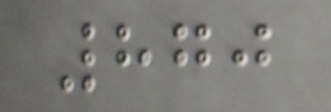870
